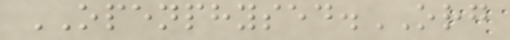OPENPHYSED.ORG
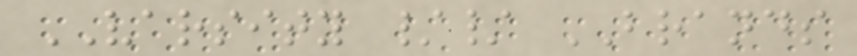VARSITY // BRANDS
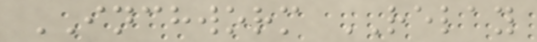INCHWORM RELAY
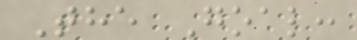The Goal:
